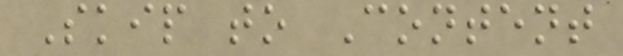Skip to Content
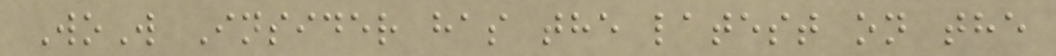WoW Insider has the latest on the
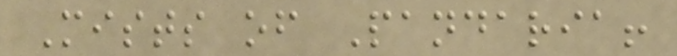Mists of Pandaria!
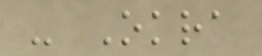- Okra
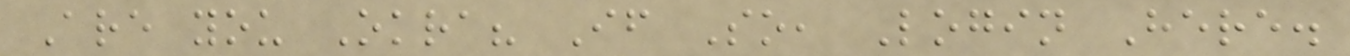Are you Okra? If So, Login Here.
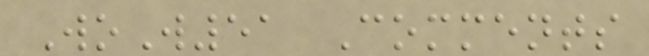WoW51 Comments
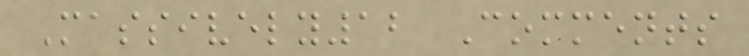Massively12 Comments
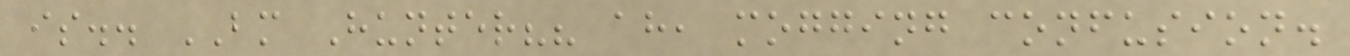is.. BM Hunter?? ah, mogging confusion.
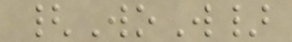{WoW}
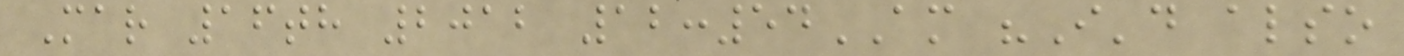Mar 16th 2012 12:54AM "I'd also
